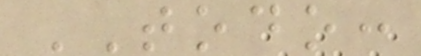TODO:
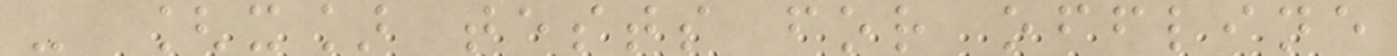- [x] tests for offline
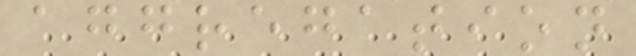aggregation
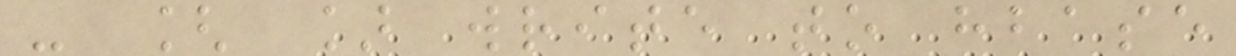- [ ] write to hbase
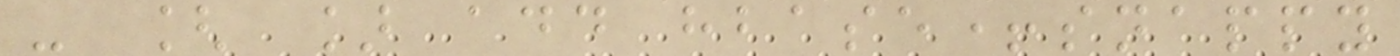- [ ] add hbase+snappy
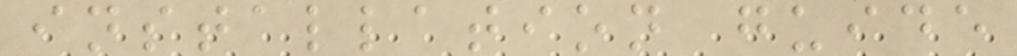installation guide
